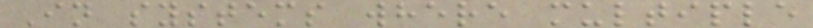In systems where multiple
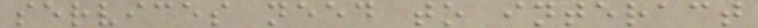services need to interact
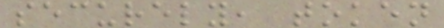securely, token
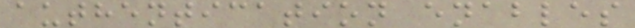authentication enables
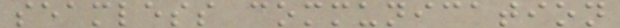seamless communication
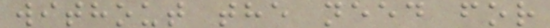without the need for
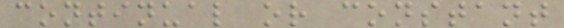continual or constant
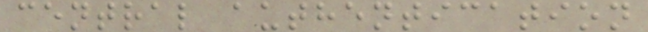central authentication
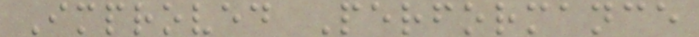Improved Performance
